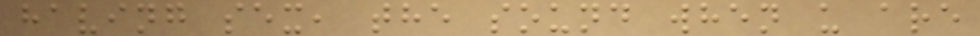having sex, the sound when u are
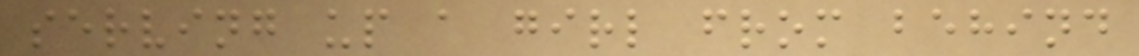serving up a girl from behind
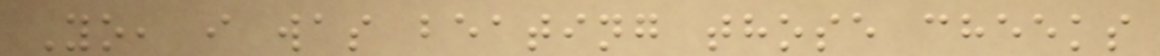Yo, i was beating those cheeks
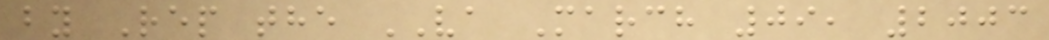by Rep the VA March 09, 2003
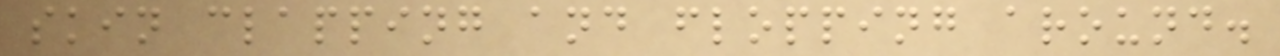skin clapping and flopping around.
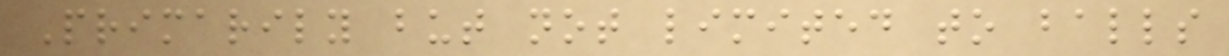Primarily but not limited to balls
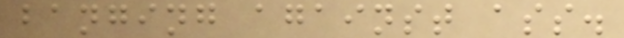banging against ass.
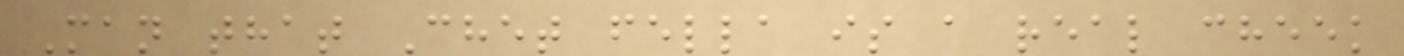Man that Chet fella is a real cheek
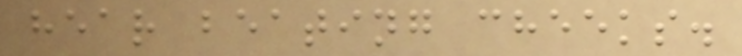hear beating cheeks.
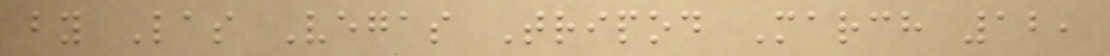by Las Vegas Tripod March 12,
